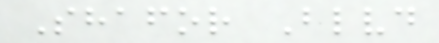Shafor Blvd
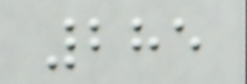285
